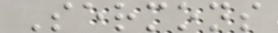Sermons
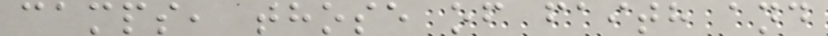camps, those of faith and
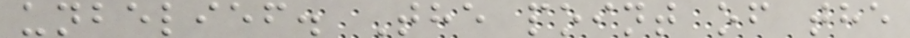unbelief. The point of the
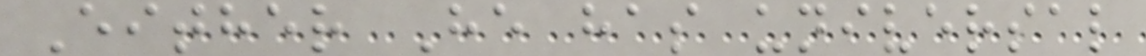Either He has universal
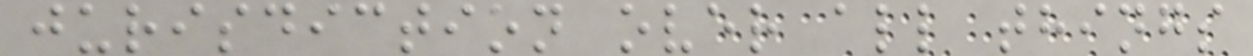jurisdiction over all things
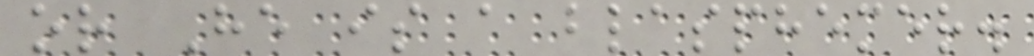or He is a blasphemer.
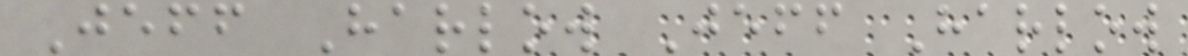Jeff Harlow Jeff Harlow
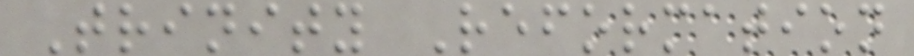Trinity Reformation
